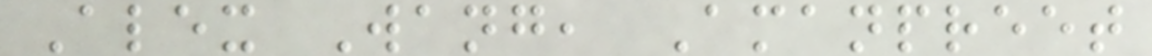Alex Wang, Amanpreet
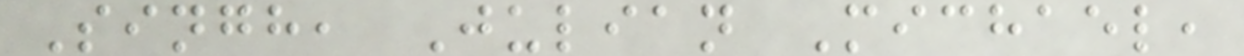Singh, Julian Michael,
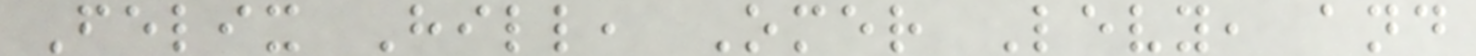Felix Hill, Omer Levy, and
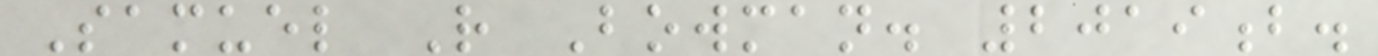Samuel R Bowman. 2019b.
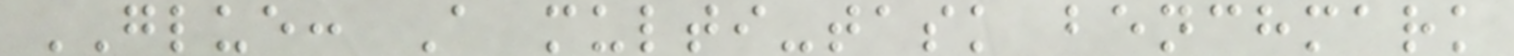GLUE: A multi-task benchmark
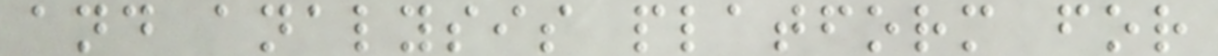and analysis platform for
